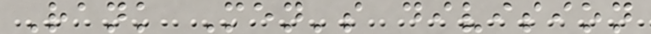Rank Men's division
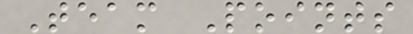Team Points
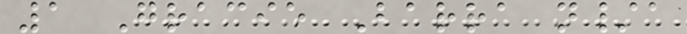1 Gracie Barra n/a
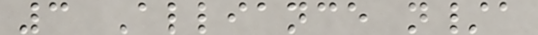3 Alliance n/a
